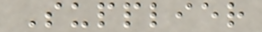Supplier
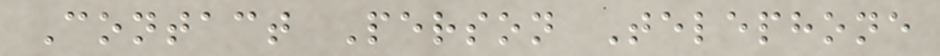Contact Person Telephone
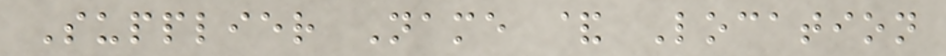Supplier Name & Location
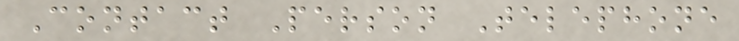Contact Person Telephone
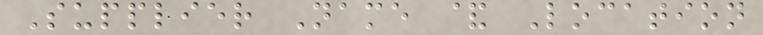Supplier Name & Location
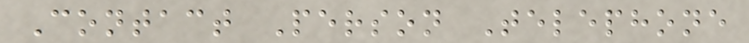Contact Person Telephone
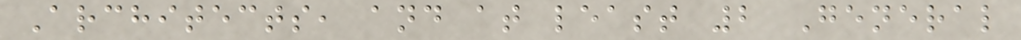Architects, and at least 2 General
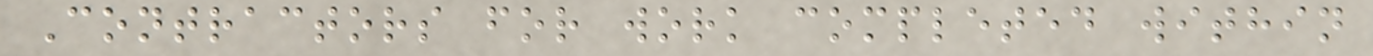Contractors for work completed within
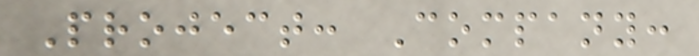Project: Company:
